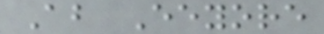About Eeyore
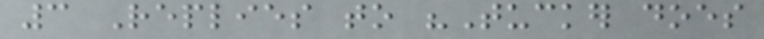3 Replies to "Tucker does
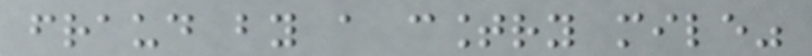fraud by a country mile"
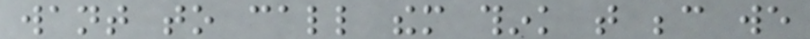want to call them think that because we
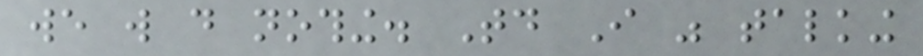we will do nothing. Today I was talking
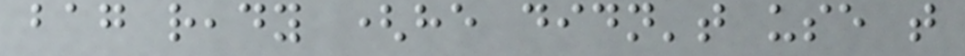bag ready (he didn't use that
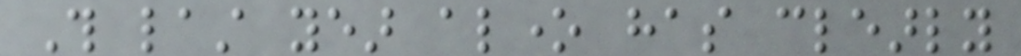This last year alone has clearly
